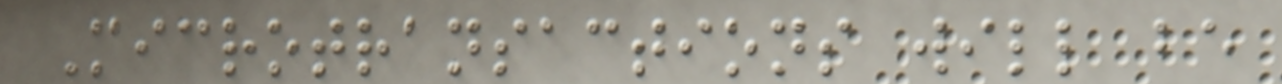Microtransactions will be
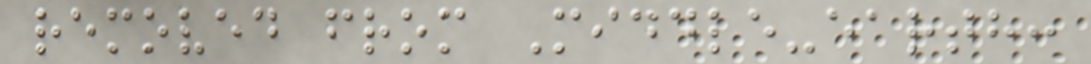removed from Middle-earth:
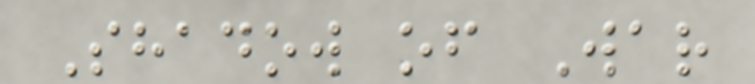Shadow of War
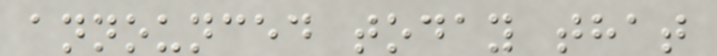announced today that
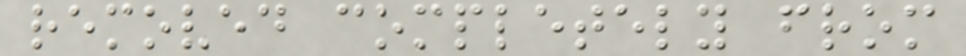removed completely from
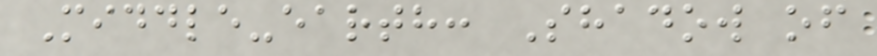Middle-earth: Shadow of
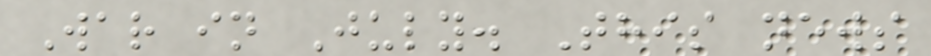War in July. This news
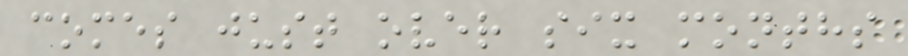comes just over six months
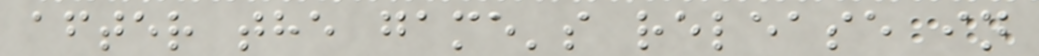after the game's release in
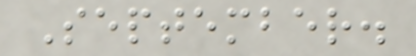September.
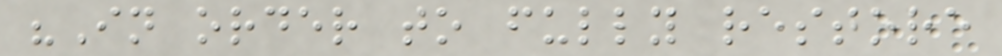"In order to fully restore
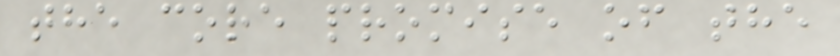the core promise of the
